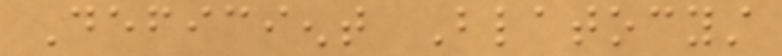Deficient Blatocyst
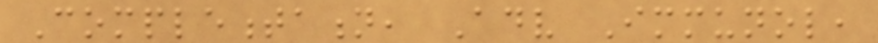Complementation, Adv Immunol,
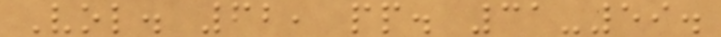Vol. 62, pp. 31-59.
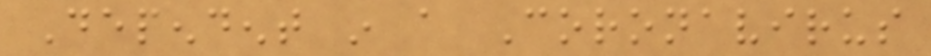Dependent in a Coronavirus
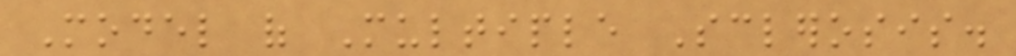Model of Multiple Sclerosis.
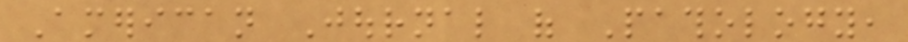American Journal of Pathology,
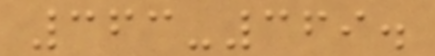363-369.
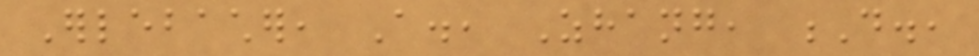Erlebacher, A., Zhang, D.,
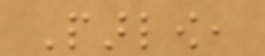Parlow,
